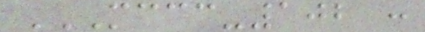MCCC-102 :
